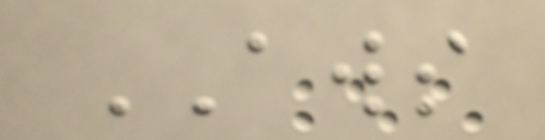AWS
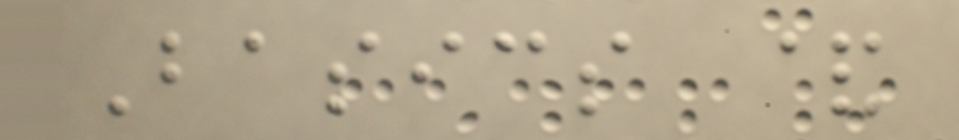Basics &
